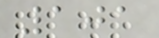101
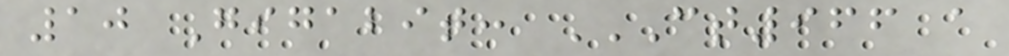10 Gigabit: CT966 A
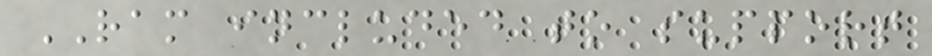RAM included to support
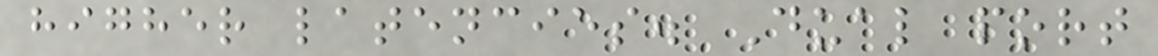higher latencies. Dual port
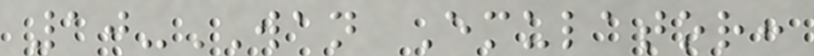10-WAN Emulator:
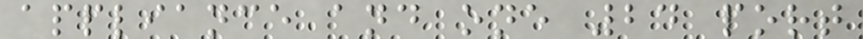appliance and one 24 port
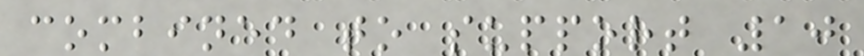combined to support 10
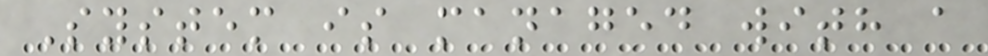System is managed with a
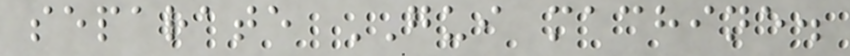separate GUI machine.
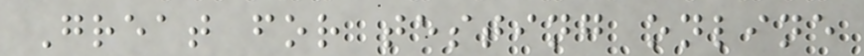Great for testing online
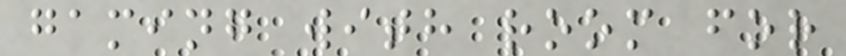gaming with room for
